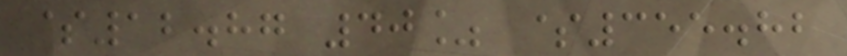$12.87 40% $355.82
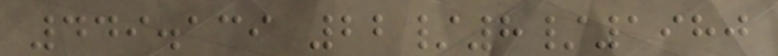449.139 22/8/1980
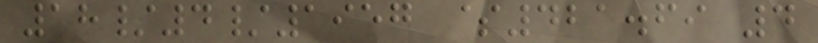18/4/1957 $421.69 4
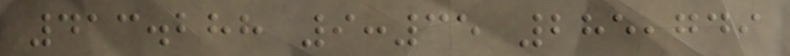413.288 9:35 285,749
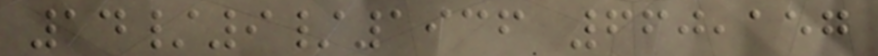14/9/1936 660,157
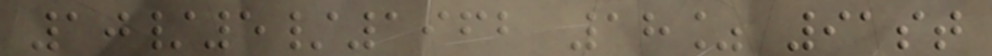10/5/1962 18% 91st
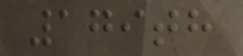179th
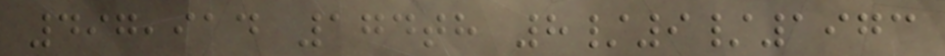497,914 174th 8/9/1973
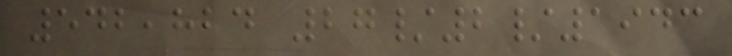542,824 27/2/1943
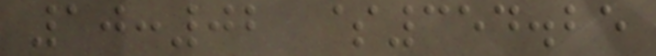10:02 $354.25
